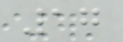17
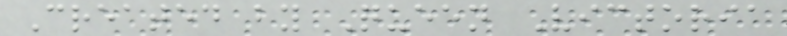Created by Queen Victoria
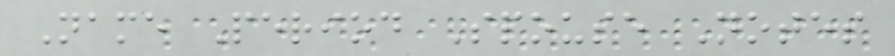Name Period Spouse Notes
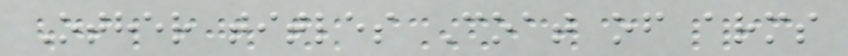Other titles Coat of arms
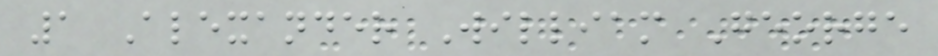1 Alexander William George
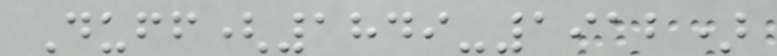Duff(1849-1912)
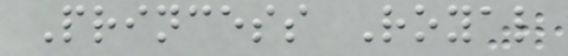Princess Royal
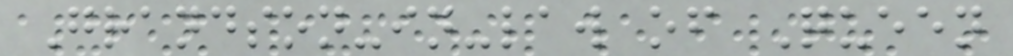Grandson-in-law of Queen
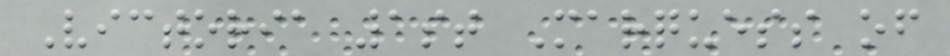Victoria 1st Marquess of
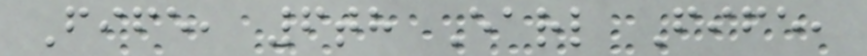Fife, 6th Earl Fife,
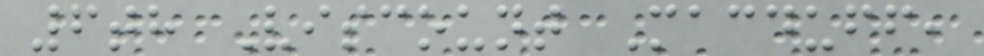6th Viscount Macduff,
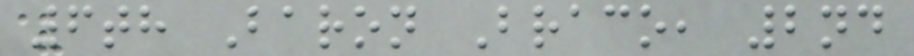6th Baron Braco, 2nd
